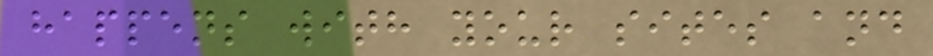happens with your sites and
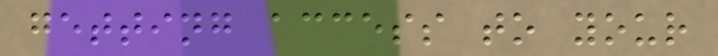getting access to your
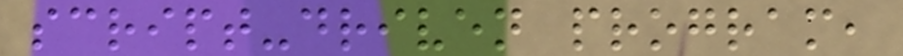script-driven program,
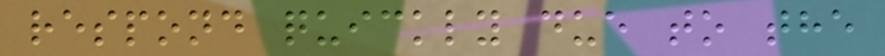respond quickly due to the
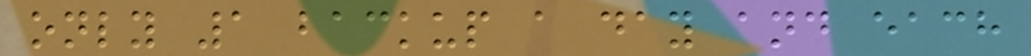only 1 backup a day and each
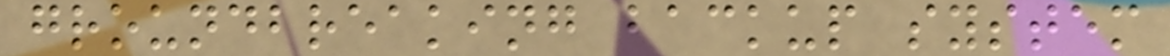groundbreaking backup system
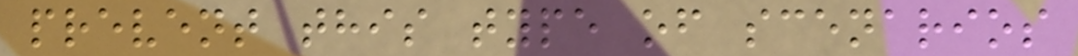prevent this type of scenarios
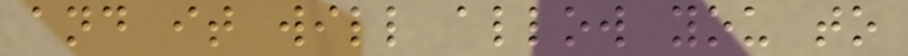and it will allow you to
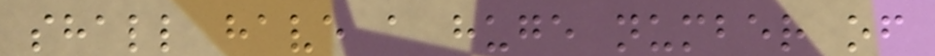shall have a huge number of
